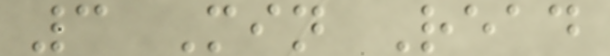3 Min Read
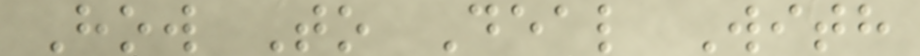How To Deal With
